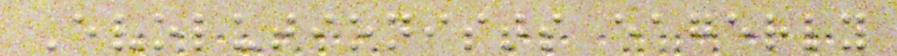Evolutionists eagerly
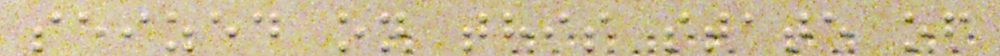seized on this state of
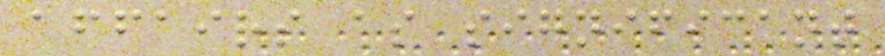affairs as significant
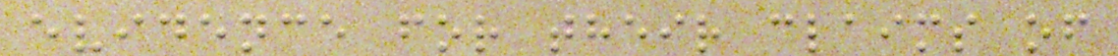evidence for their claims of
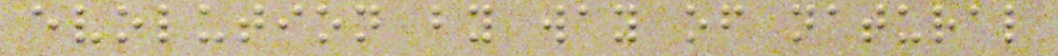evolution by way of natural
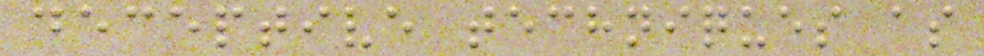deceptive techniques as
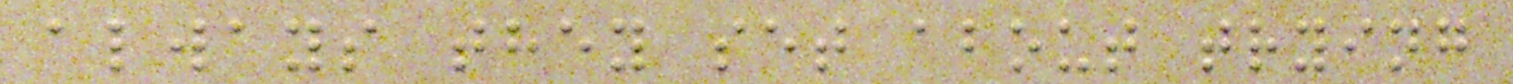always they set about trying
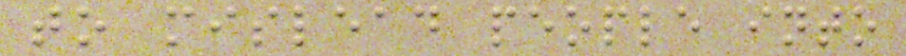to mislead people into
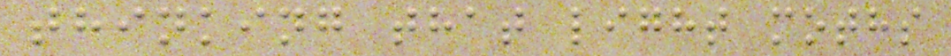thinking that light moths
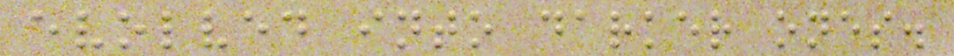evolved into darker ones.
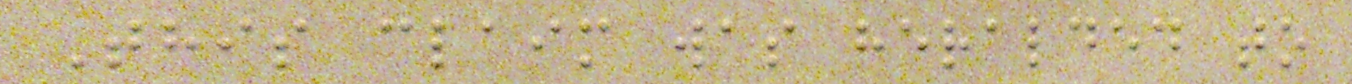This claim was heralded to
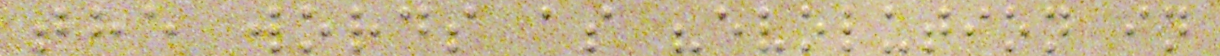the words as "evolution in
